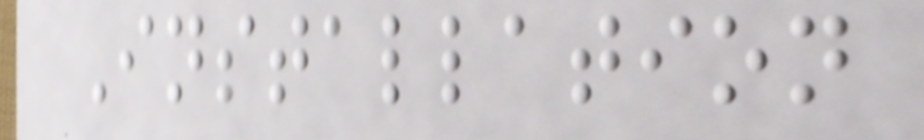Installation
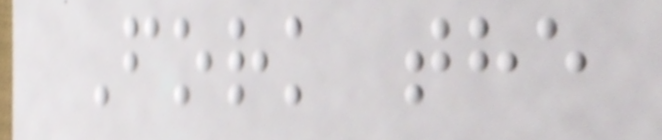Fork the
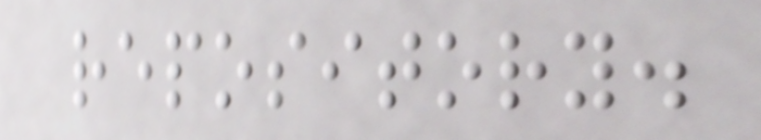repository.
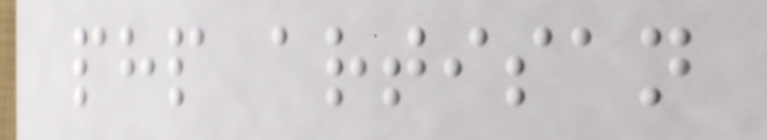php artisan
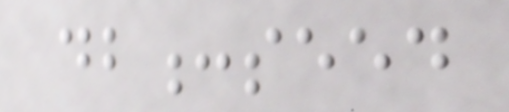db:seed
